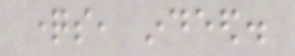questions, indeed.
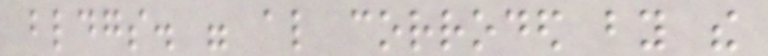bldgs. were also corroded by the
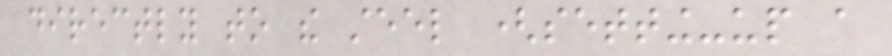directly to the steel (setting-up a
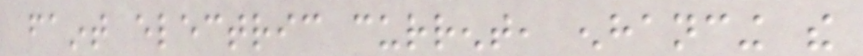faint electric current, enhancing the
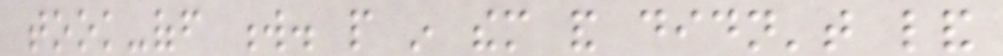took-off w. people in them and didn't land
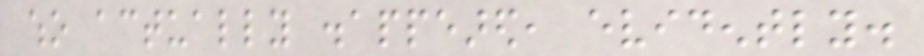who actually disappeared, evidently.
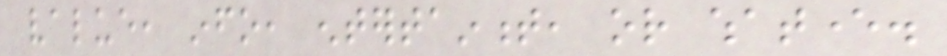value, info, entertainment, or whatever.
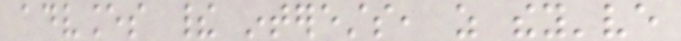advances their interests, as they've
